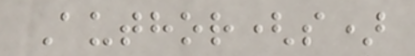Author(s)
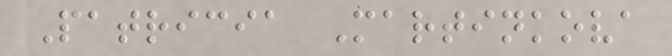Patricia Martinkova
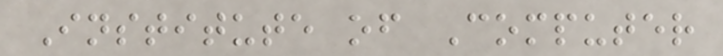Institute of Computer
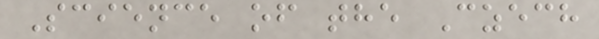Science of the Czech
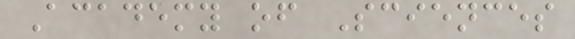Academy of Sciences
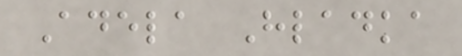Adela Hladka
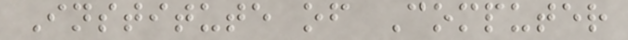Institute of Computer
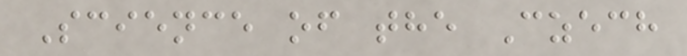Science of the Czech
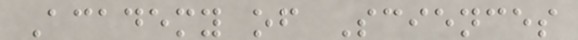Academy of Sciences
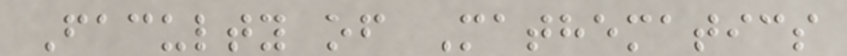Faculty of Mathematics
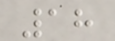18
